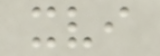xvi
